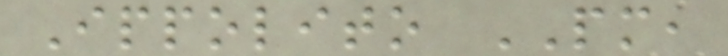Ippolito PM,
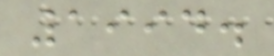1994.
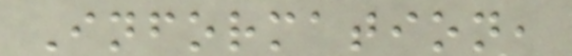Information,
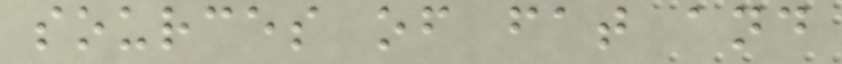sources of fat and
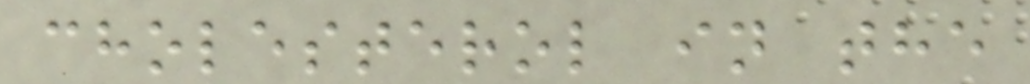cholesterol in the
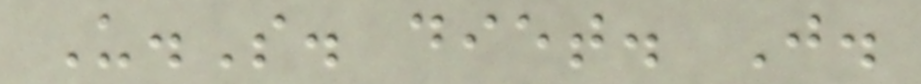U.S. diet. J.
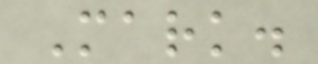Mark.
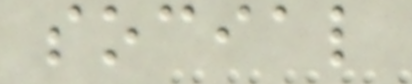social
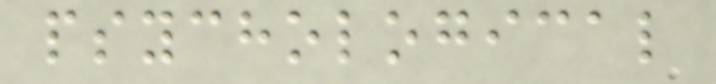psychological
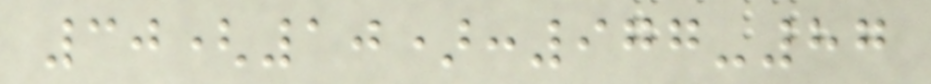30(10):977-87
